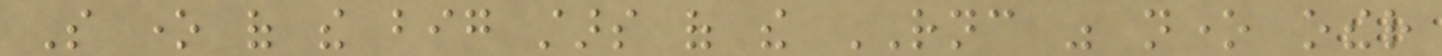So one of the big stars of the RNC was none other
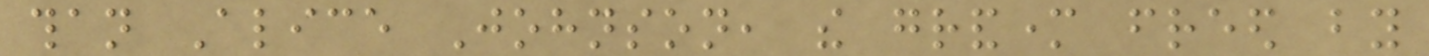than Alice Johnson, the grandmother freed by
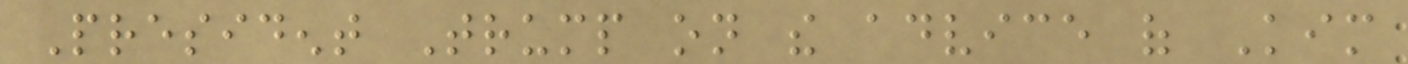President Trump on the advice of Kim
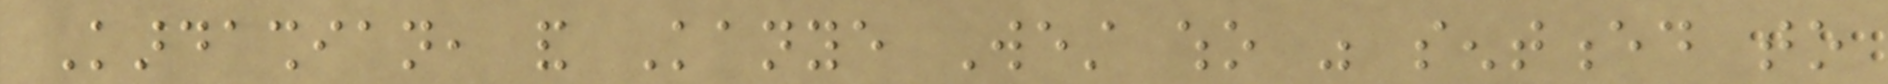Kardashian, and Kanye West who was sentenced to
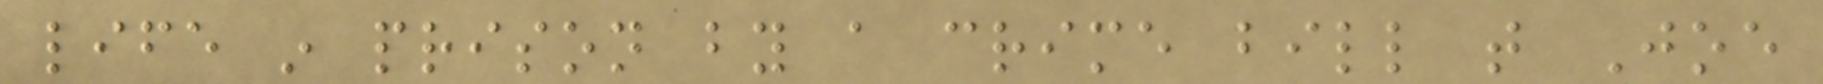life in prison by a crime bill that Joe
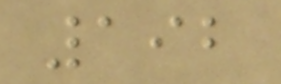192
